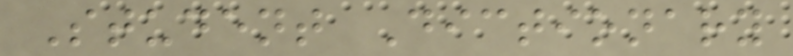Student Dictionary
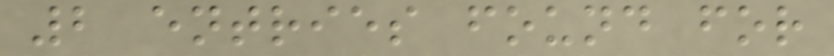2 entries found for
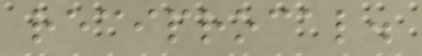reciprocal.
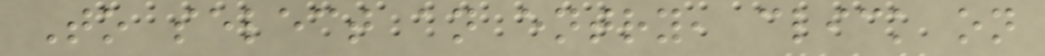To select an entry, click on
